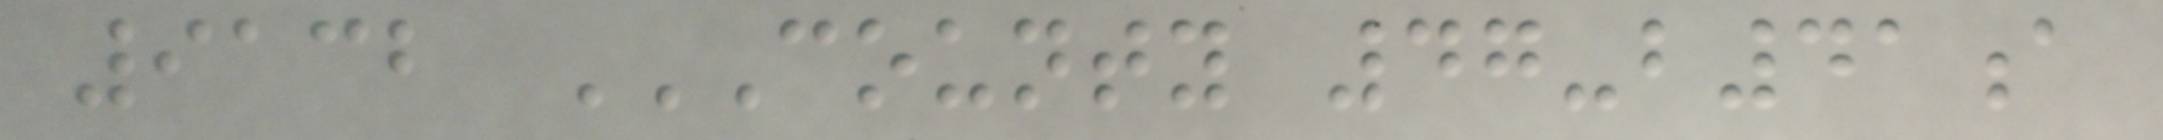9132 COUNTY 47-B41A
